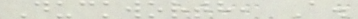Duckworth, A.
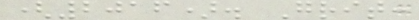(2016). Grit:
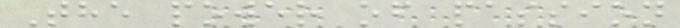The power of passion
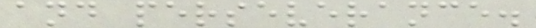and perseverance.
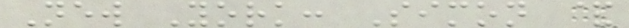New York: Simon &
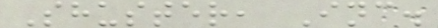Shuster, Inc.
